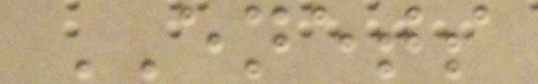ENETS
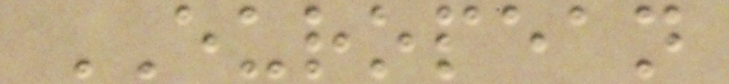EUROPEAN
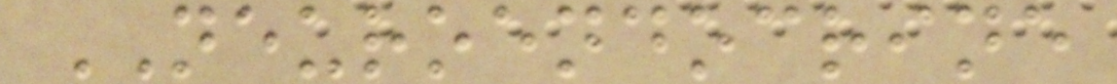NEUROENDOCRINE
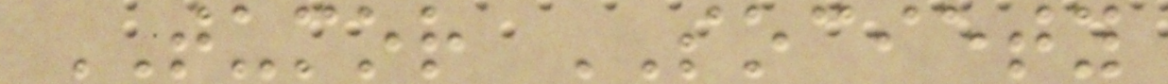TUMOR SOCIETY
